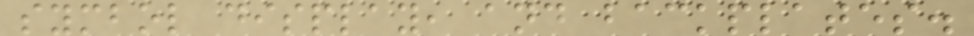symbol display, and backplates.
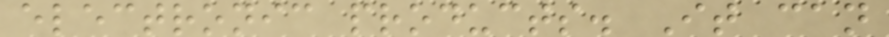electronic products. It can
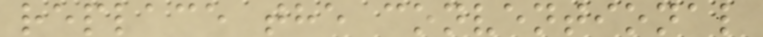replace the conventional
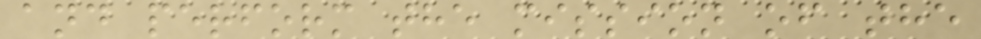and perform the mission of the
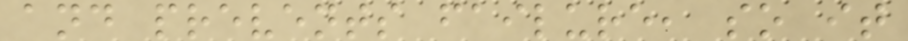and prevents failure, so it
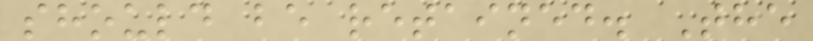should be retained. The
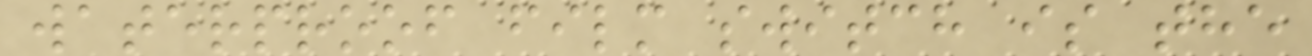waterproof film switch is the
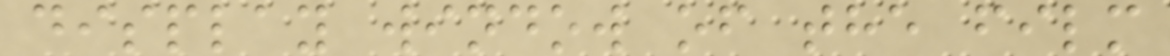display window of the film
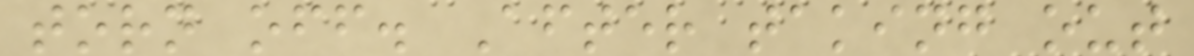torn off. After taking out
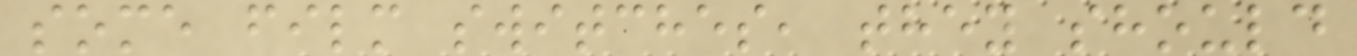some film switches, they should
